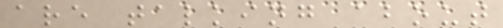are talking about
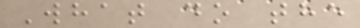What do the
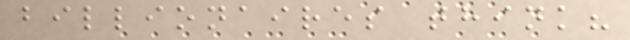billionaires think?
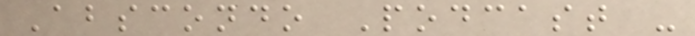Abscondo Podcast -
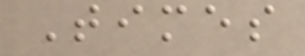Times
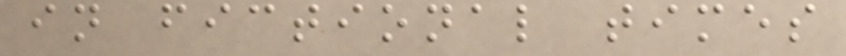in fictional times
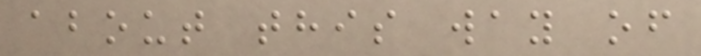about this way of
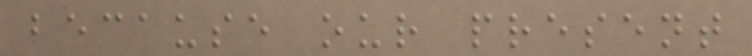because our present
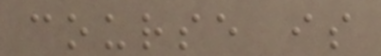course is
